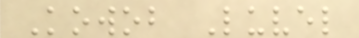Kowob Luvel
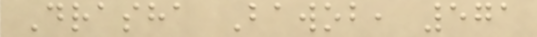Drasha Bawob, 571
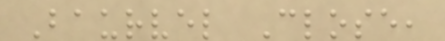Baurvel Close,
